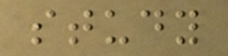study
